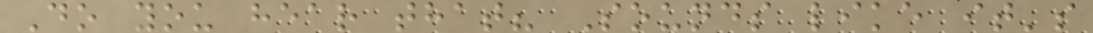Do you hear that? Sounds like it's
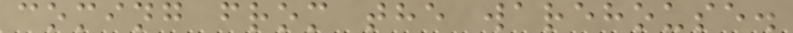coming from the warehouse.
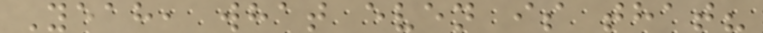Yeah, what even is that?
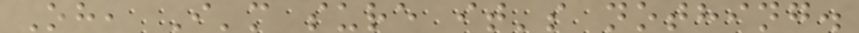Oh, I'm sure it's nothing.
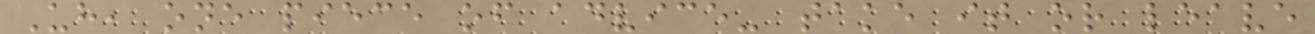Uh, one piece of advice- take it or leave
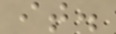it.
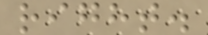right.
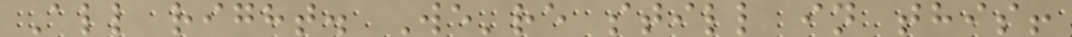All right. We're still in this!
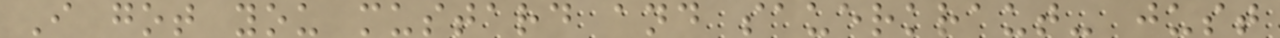I got you mustard and sauerkraut- just
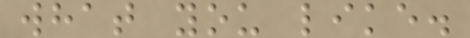what you like.
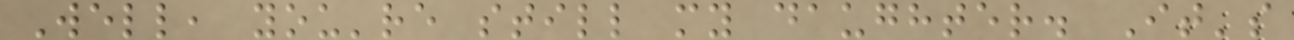Well, you're still my daughter. It's
